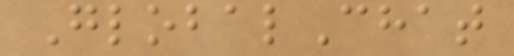GlobalChat
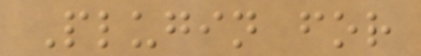Plugin for
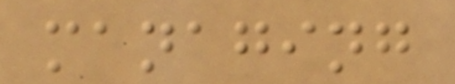managing
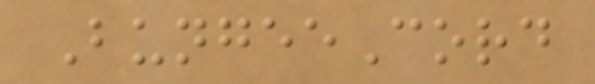BungeeCord
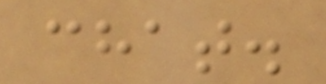chat.
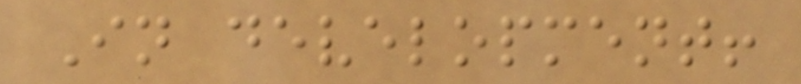In development!
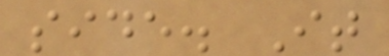side. It
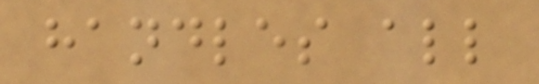handles all
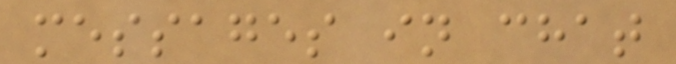messages in chat
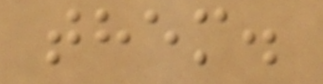them.
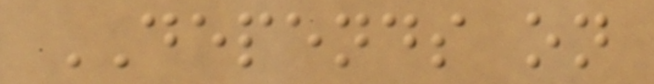DEPENDS on
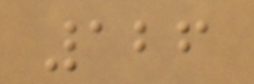126
